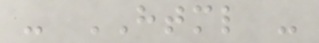- HTML -
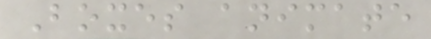Boxes animate
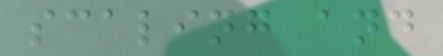scaling and
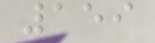159
